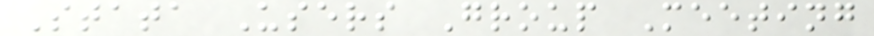Stata Users Group Meeting
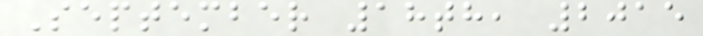September 18th, 2015
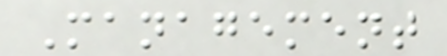Management
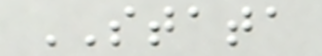STATA
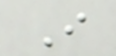I
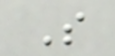S
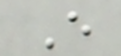E
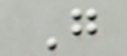G
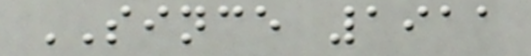SINCE 1911
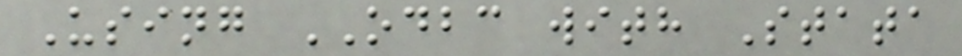Using ODBC with Stata
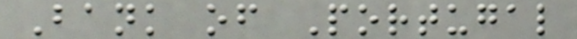Bank of Portugal
